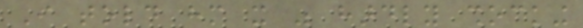I told him it was hardly shocking
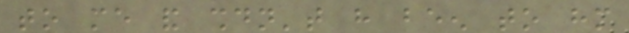to me and shouldn't have been to him
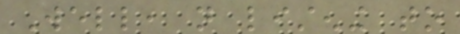Well, not listening to
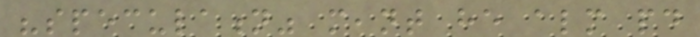"speculation" meant he almost paid
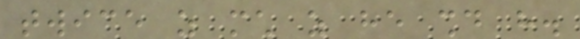twice as much as he should have.
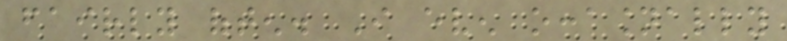fairly often. I even occasionally
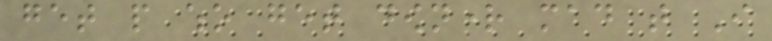get people who get downright mad that I
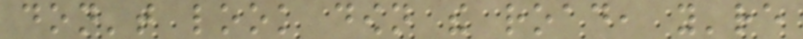don't look down the road, you're
